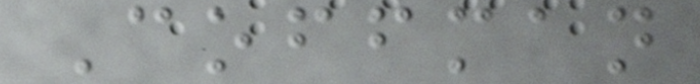Coffman
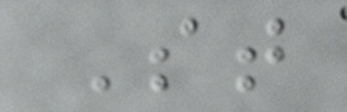St
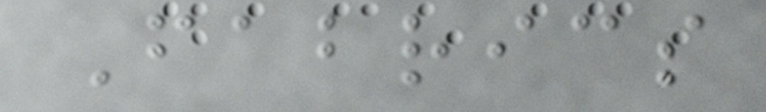Fabrics
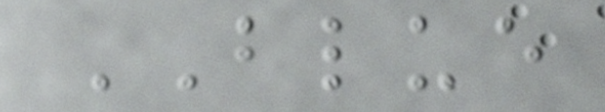BLUE
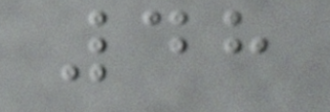48
